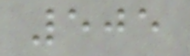505
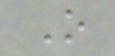O
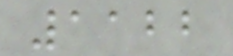1122
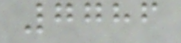7786
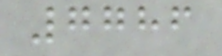7786
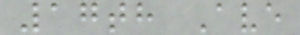17th Ave
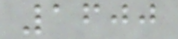1600
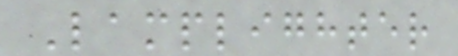Lamplighter
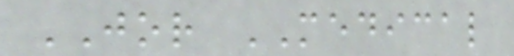JOR MEDICAL
